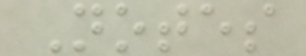Notes
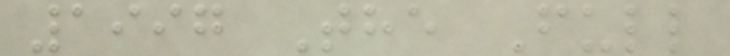1997 The Full
